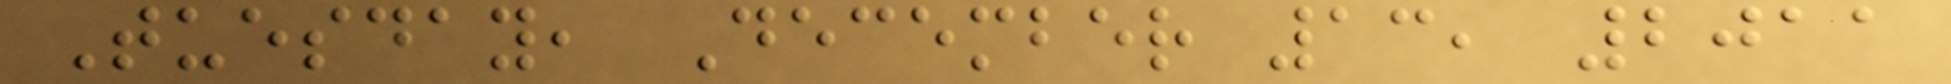Tuesday, December 13, 2011
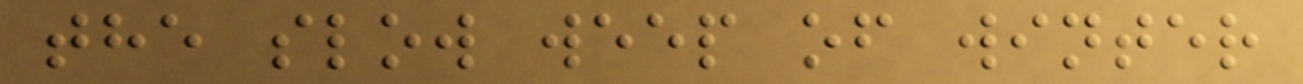the slow weep of winter
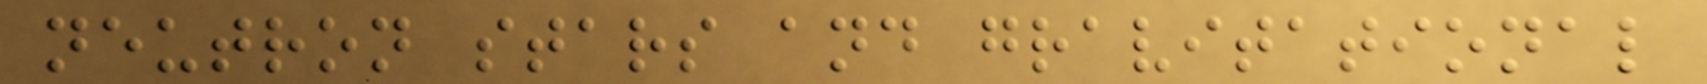neutron stars and gravitational
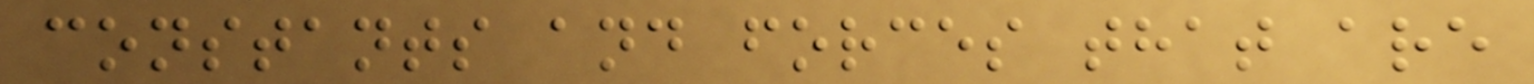constants and forces that are
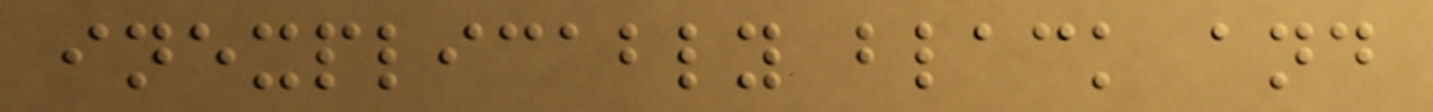inexplicably black and
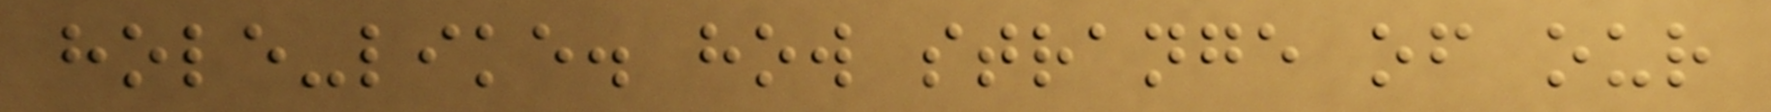hole-like. how strange of our
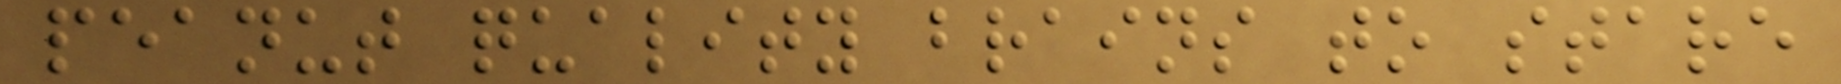peanut quality brains to stare
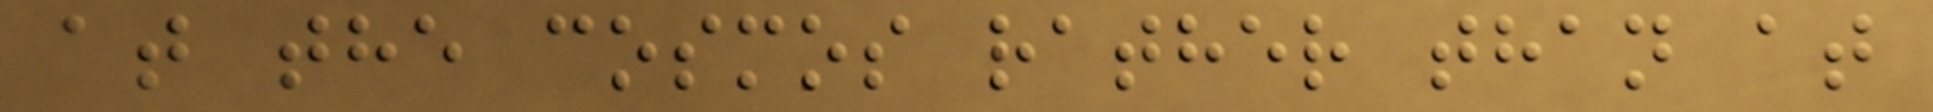at the cosmos rather than at
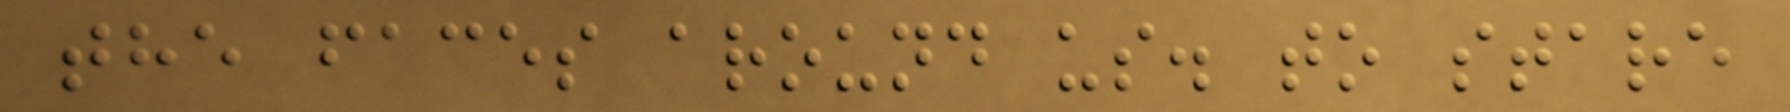the faces around us. to stare
